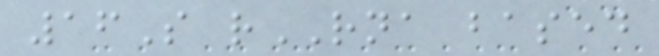16S rRNA based
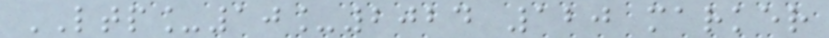LTP_10_2024 120 marker
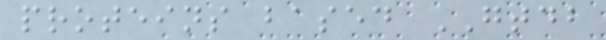proteins based GTDB
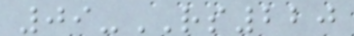09-RS220
